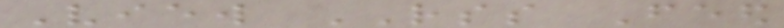View RSS Feed
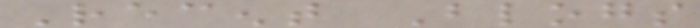Recent Blogs
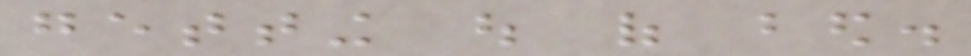getting out of bed.
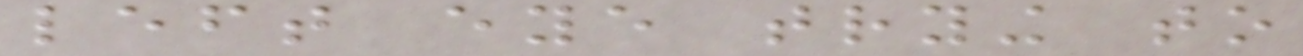left eye trying to
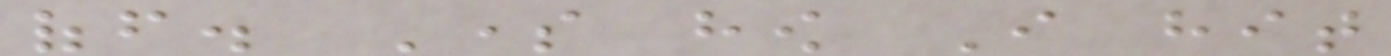off. Some how I hit
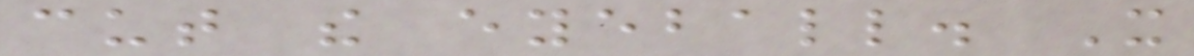cut the eyeball. It
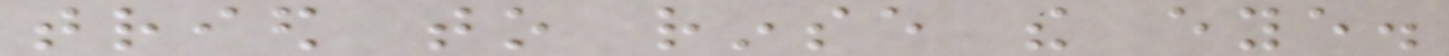tried to rinse the eye.
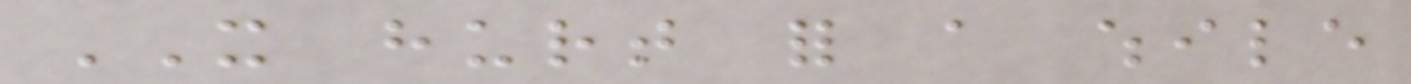IT hurt for a while
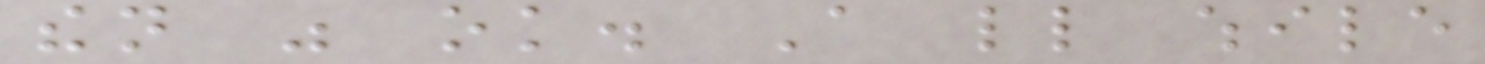then was ok. A little while
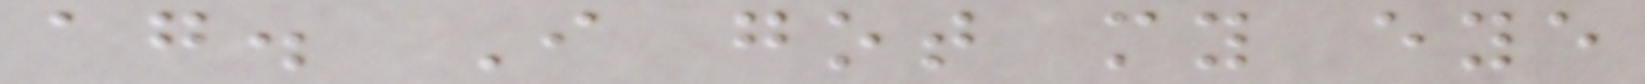again. I got my eye
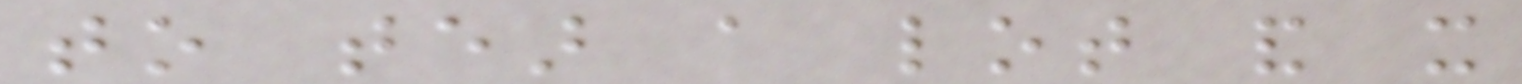to tear a lot and it
